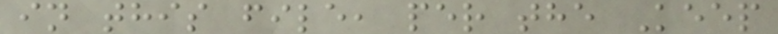in this file, per the Keep
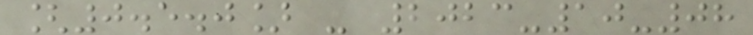[0.5.0] - 2023-10-08
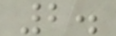2.
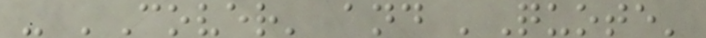- 'Cover' and 'Quote'
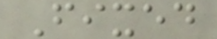Fixed
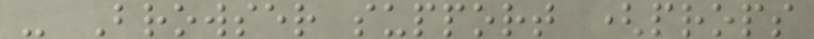- Browser support (props
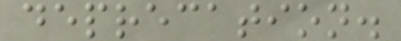deprecation.
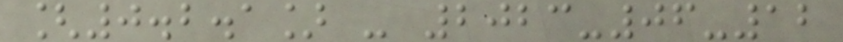[0.2.1] - 2023-06-12
